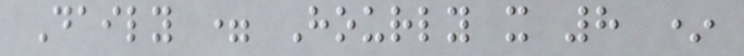Daily = Hourly x 8 *
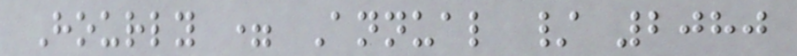Hourly = Annual / 2080
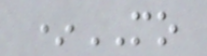*MO
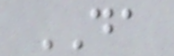DA
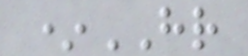*HR
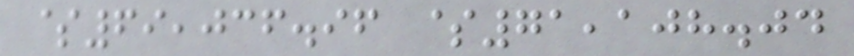$69,036.96 $71,108.04
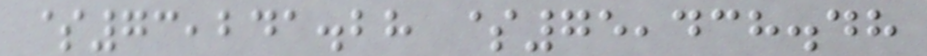$73,241.28 $75,438.48
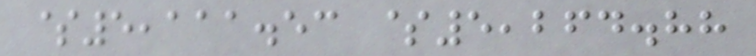$5,111.53 $5,264.88
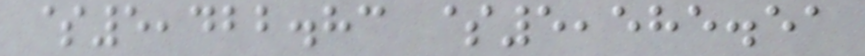$5,422.83 $5,585.51
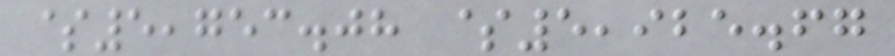$5,753.08 $5,925.67
